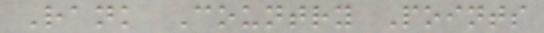Rank Country Points
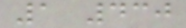1 430
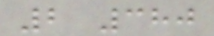2 380
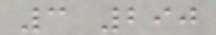3 290
